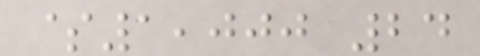$1,000 24
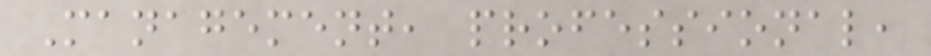Management, professional,
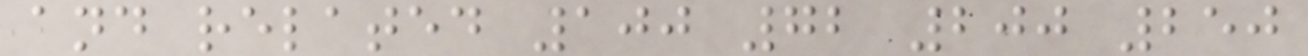and related 100 72 200 250
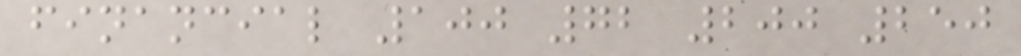financial 100 72 200 250
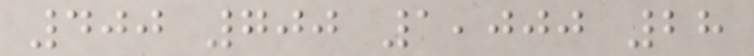400 700 1,000 28
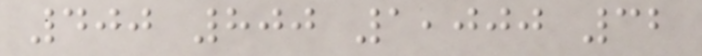400 800 1,000 32
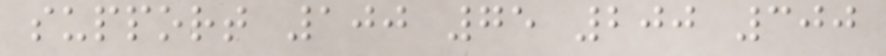support 100 75 200 300
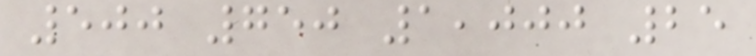500 750 1,000 25
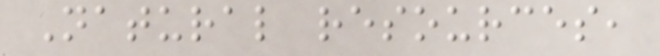Natural resources,
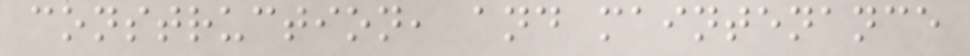construction, and maintenance
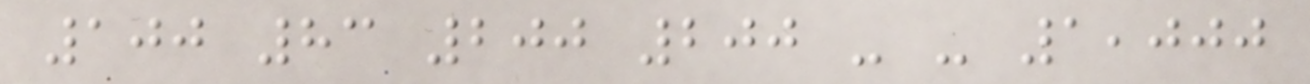100 83 200 200 - - 1,000
